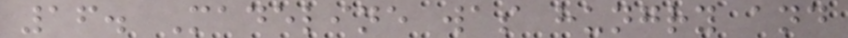16. Madeline was hungry and
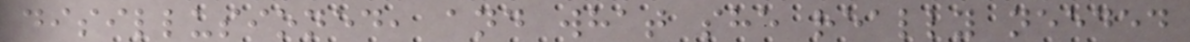disillusioned, and what she really needed
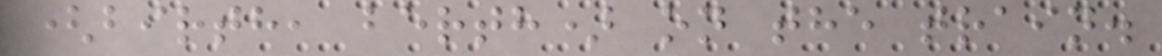(birth, berth) on the train.
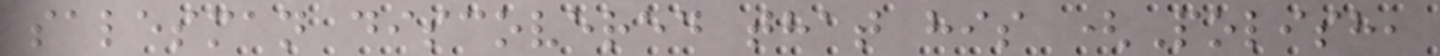salesman discovered that his (Polish,
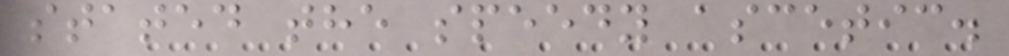stated the speedy ascetic.
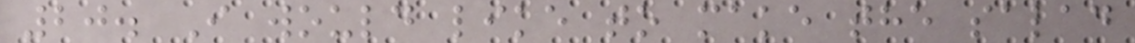20. I would like to make the salad
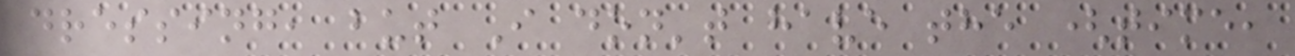dressing, but I don't have the (time,
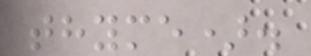thyme).
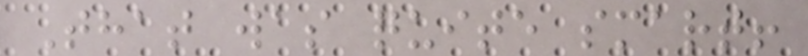That was quite smart!
